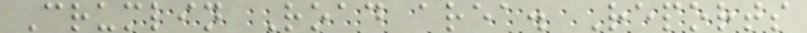Crumlin Road area. Reports
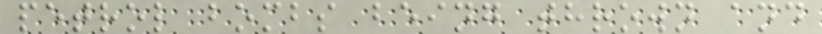petrol bombs being thrown and
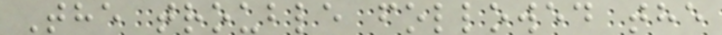The trouble followed the
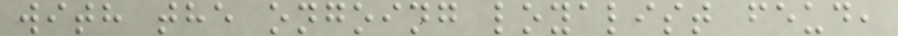with the ongoing loyalist feud,
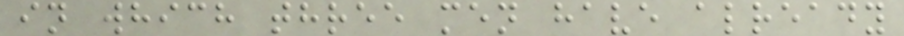in which three men have already
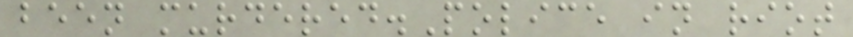been murdered.Police in riot
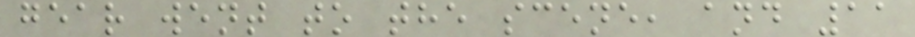gear went to the scene, and 11
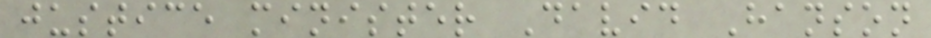justice minister David Hanson
